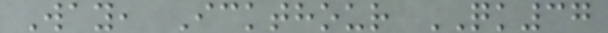Way, Ickthour QK37
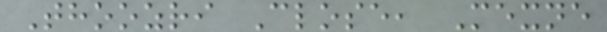Thoozri Close, Mexne
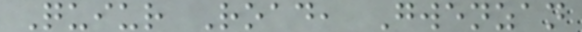Quiur Road, Gwenzan
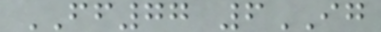FF77 6IG
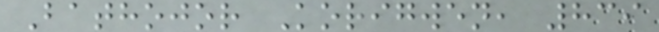Bathojor Korigwen, 839
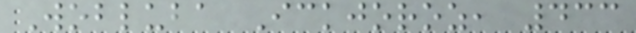Wobluba Ickjoroz, 433
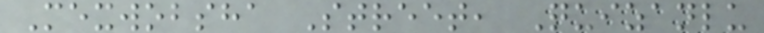Mexwobsha Street, Quizanlu
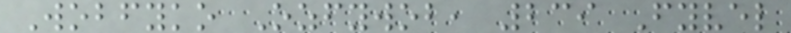Wobfyko Ozfywob, 239 Fyvel
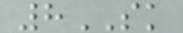8SK
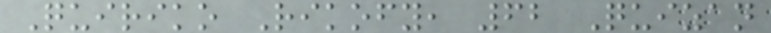Quiriko Rikofy, 62 Quizan
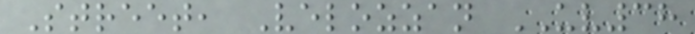Street, Velozzan UV38
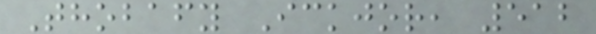Thobafy Ickjor, 512
